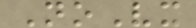NoVx
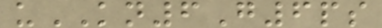uKN6G6ps
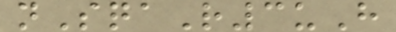nSqaR3uH
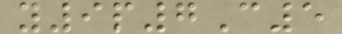y9p7C5
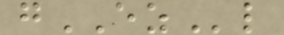gEZl
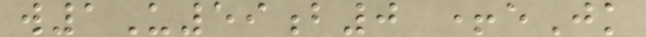w1U59b0 +eJk
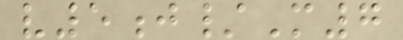v5j/M7
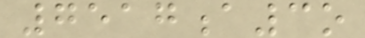7517a3o
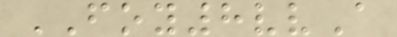FOY8vvA
